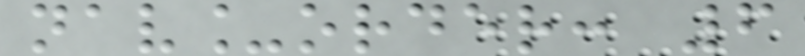nav_order: 6
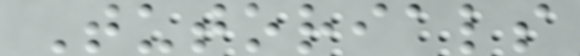Tutorials
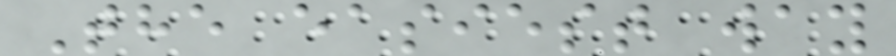The easiest way
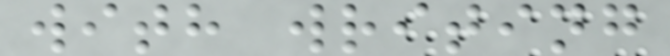with writing
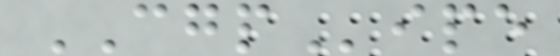CGPipe
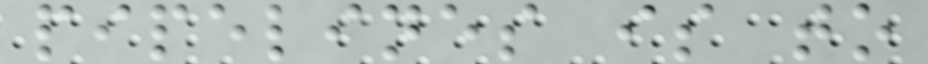pipelines is to
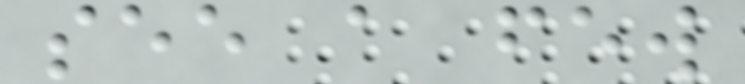see a few
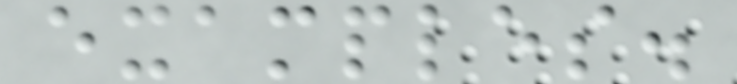examples.
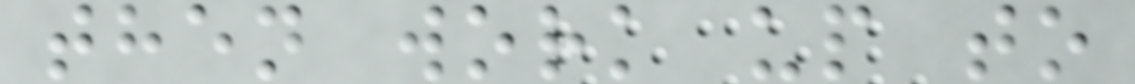then work up to
